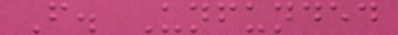F. Unfunded
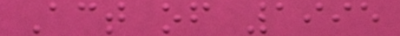Act of 1995
